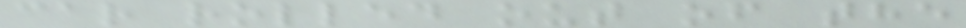car rolled out of the
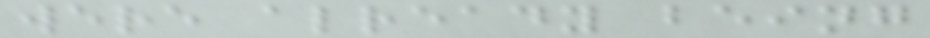were already being
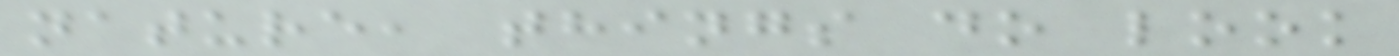nature, things do look
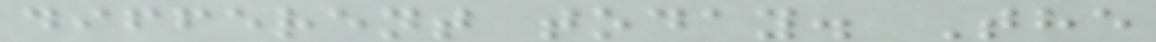different today. The
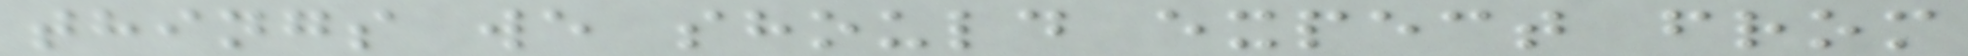things we should expect from
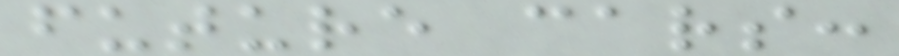future cars:
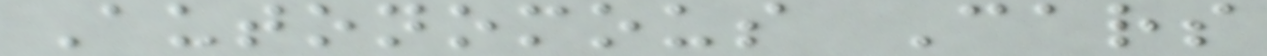Autonomous Cars
